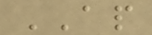AP
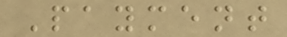Payment
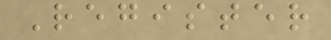Register
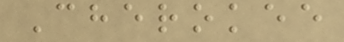Cherokee
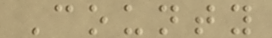County
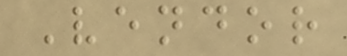Vendor
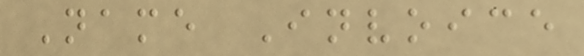Name Invoice
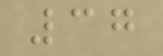37
